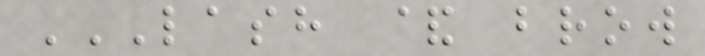LASH & BROW
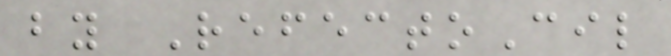by RefectoCil
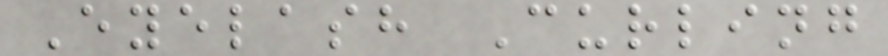Eyelash Curling
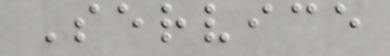Service
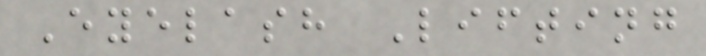Eyelash Lifting
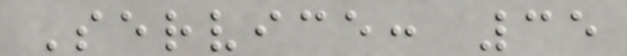Service: 35
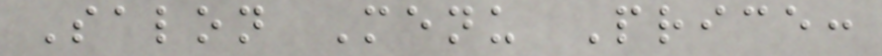Salon Menu Price:
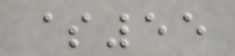$55
